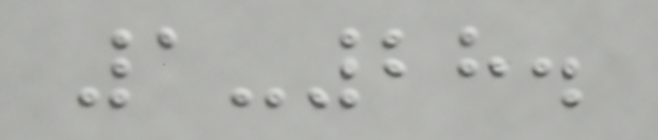1-28.
